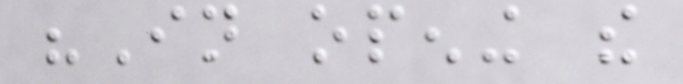"In opening the
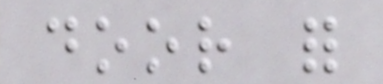door for
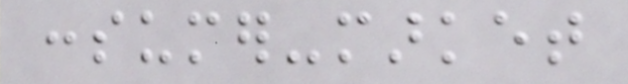consumer-market
